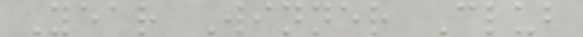Year Winner Club
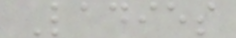Ladies
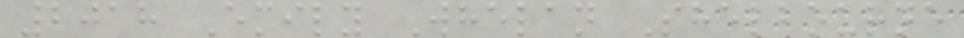2018 Emily Whelan Shelbourne
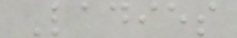Ladies
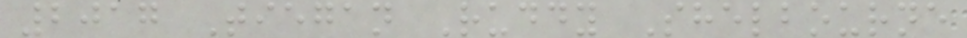2017 Tiegan Ruddy Shelbourne
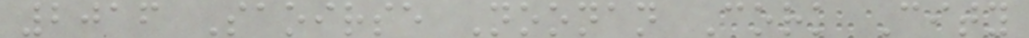2016 Saoirse Noonan Cork City
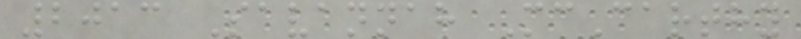2013 Savannah McCarthy
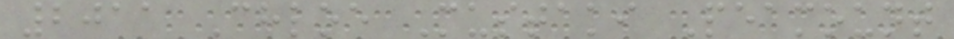2011 Chloe Mustaki Peamount
